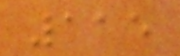115
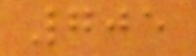705
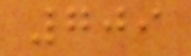709
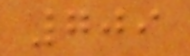709
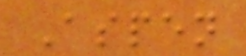Aspen
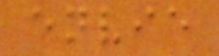envie
